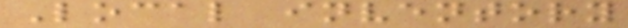Local inventory
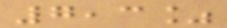7,3%
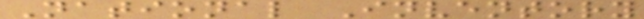National Inventory
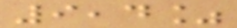9,4%
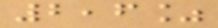2,6%
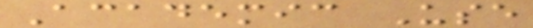Academic Use
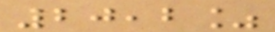20,2%
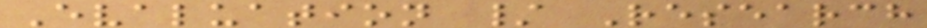Evaluation / Research
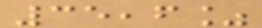35,6%
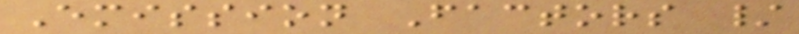Emission Factors /
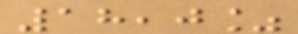18,0%
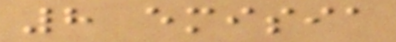8 emisia
